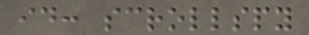id: scrollspy
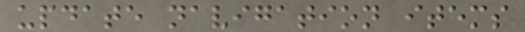update navigation items
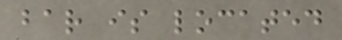bar is located
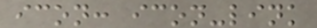icon: icon-link
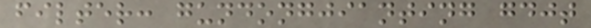filter: gundongjianting gdjt
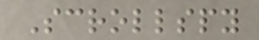Scrollspy
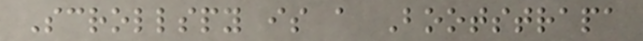Scrollspy is a Bootstrapa
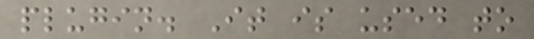plugin. It is used to
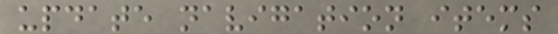update navigation items
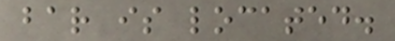bar is located.
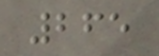265
